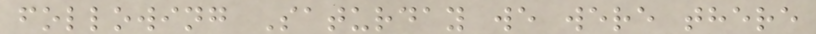following Saturday we were there
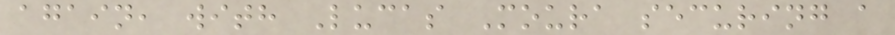again, with Lucas Moura securing a
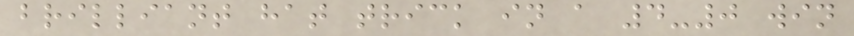brilliant hat trick in a 4-0 win
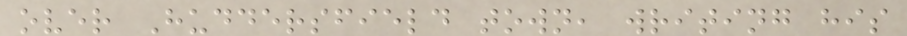over Huddersfield town, writing his
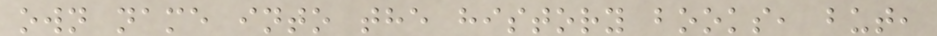own name into the history books, but,
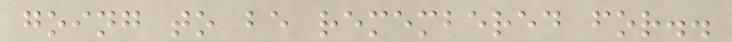going to be remembered for..
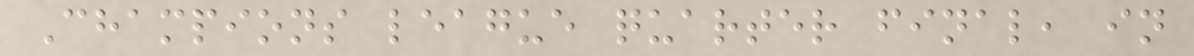Champions league quarter final, in
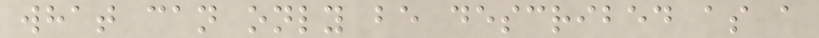what can only be described as a
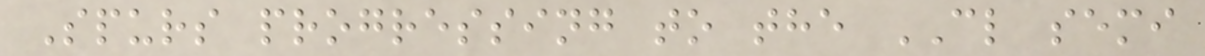Spurs progressing to the CL semi
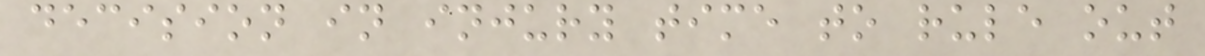decision in injury time to rule out
